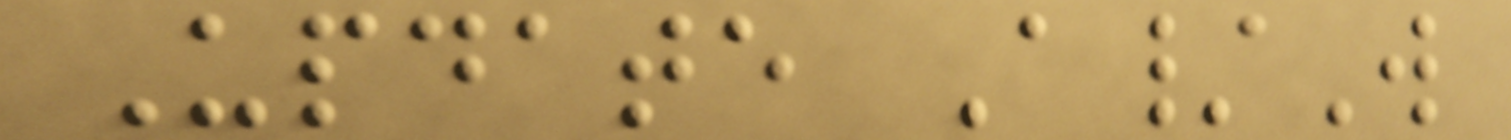Update A/W
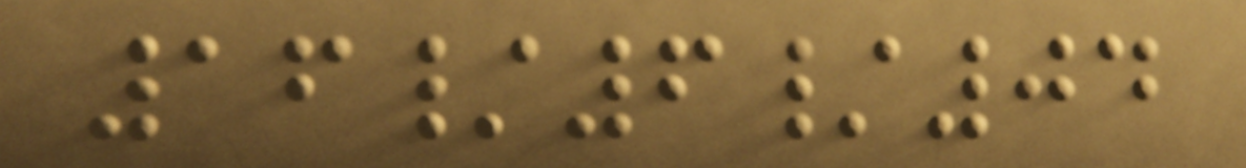16/6/04
